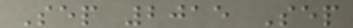Sep 2015 Sep
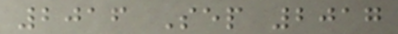2016 Sep 2017
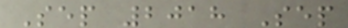Sep 2018 Sep
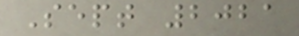Sept 2021
